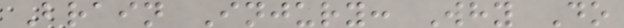Brain Injury: Why Do
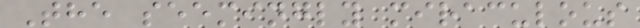The seemingly miraculous
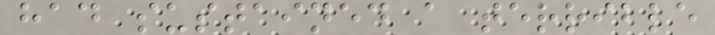had sustained a terrible
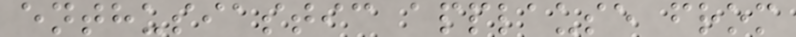enthusiastic applause from
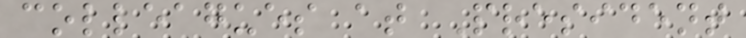colleagues at President
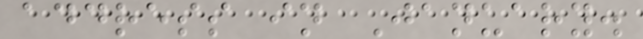address in January.
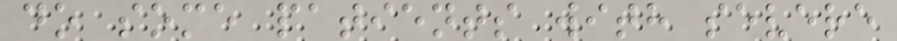do some patients with severe
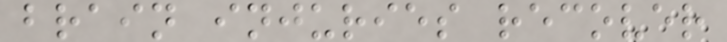brain injuries recover
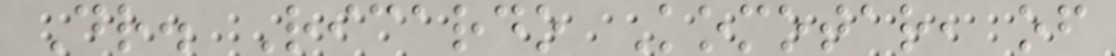Dr. Ricardo Komotar, of
